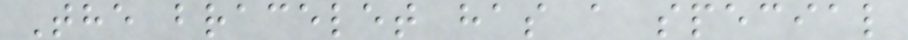The bracelet has a special
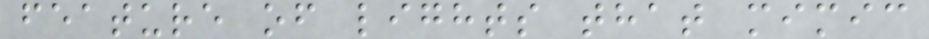feature of lights that mimic
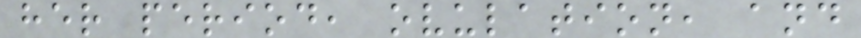her period, ovulation, and
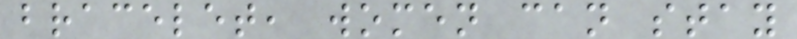bracelet, women can stay
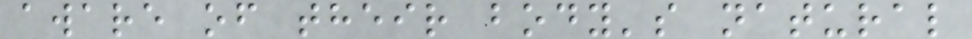aware of their body's natural
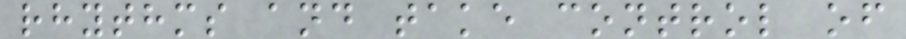rhythms and take control of
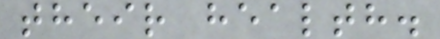their health.
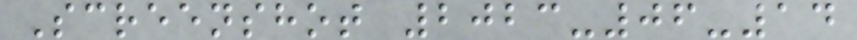Screenshot 2023-06-14
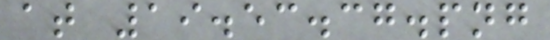at 19.53.37.png
